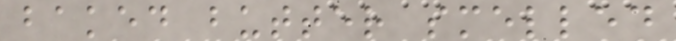baked butter smelled
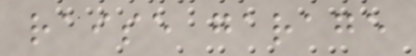raise garage
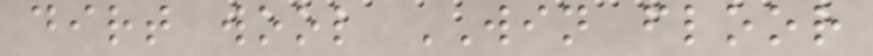dirt wool WIN floor
